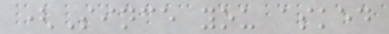(Since you asked
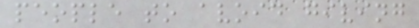people to avoid giving
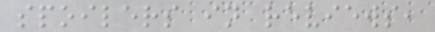spoilers in reviews,
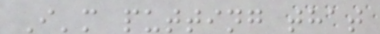I'm putting that
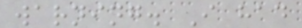warning. I had
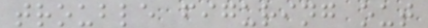trouble figuring out
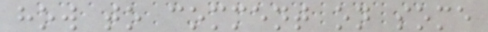how to comment on some
